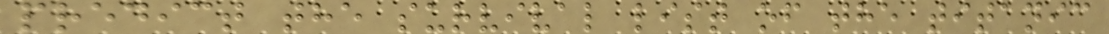predict the survival list of the titanic
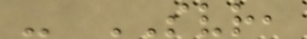- SVR,
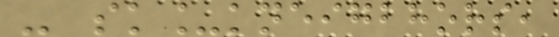- sk_kneigbhors,
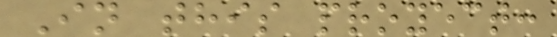In this proyect:
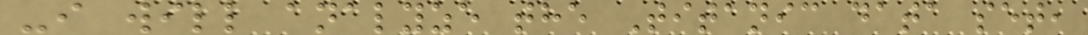-i will analyze the Titanic data set,
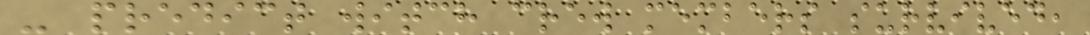- predict witch crew members survived,
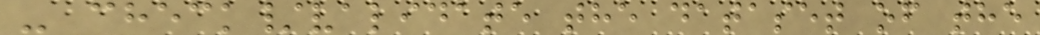- check/validate the dataset of the
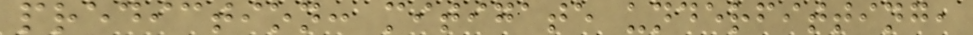prediction: mitigate underfitting,
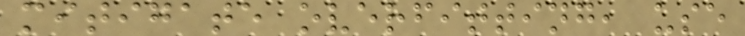mitigate overfitting, use
